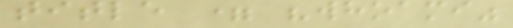title = "whoami"
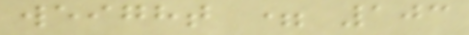weight = 103
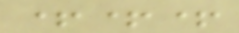+++
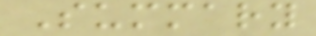Summary
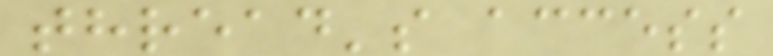thread's access
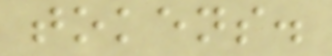tokens.
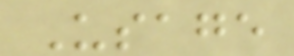Usage
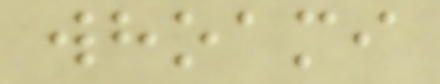whoami
